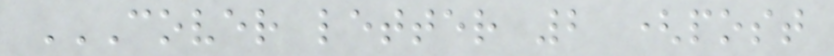COVER LETTER 2 (POST
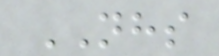NHS
